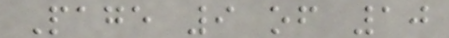Page 9 of 10
